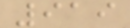919
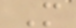M
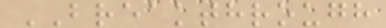BREAKTHROUGH
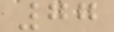77
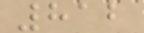812
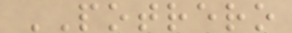POTRERO
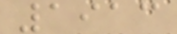1913
